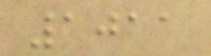1011
